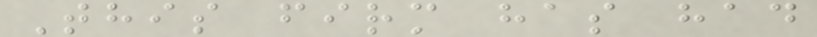This firm has had
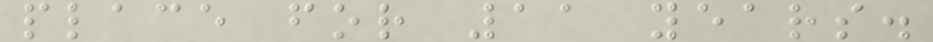place for 11 years.
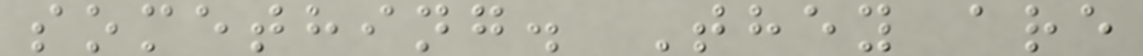something. They are
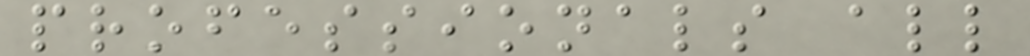professionals all
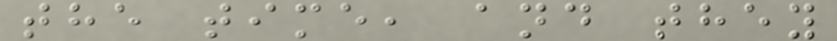the time, and they
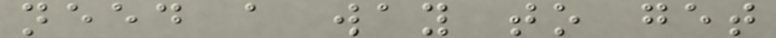need a way to get
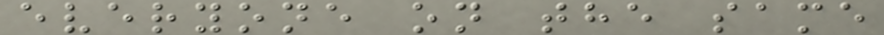everyone on the same
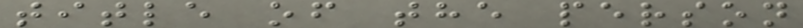title of the person
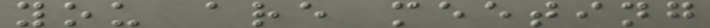you are meeting
